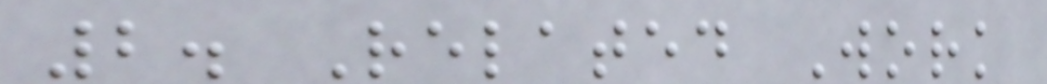2. Related Work
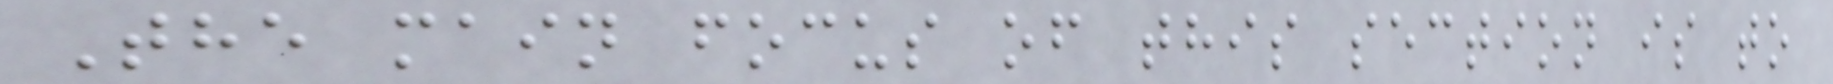The main focus of this section is to
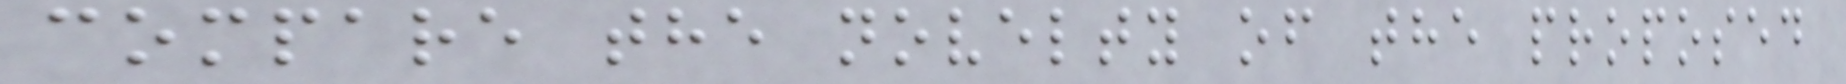compare the novelty of the proposed
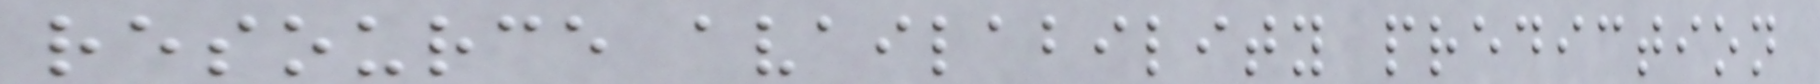resource availability prediction
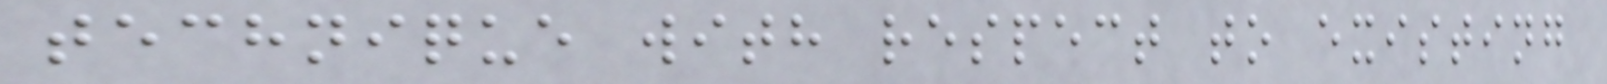technique with respect to existing
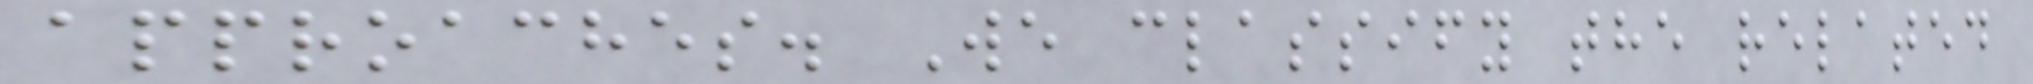approaches. We classify the related
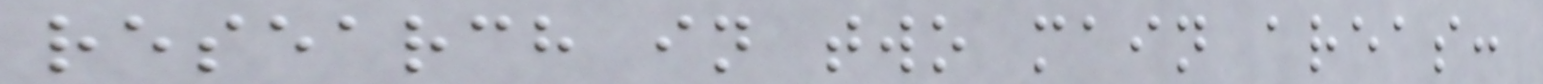research in two main areas:
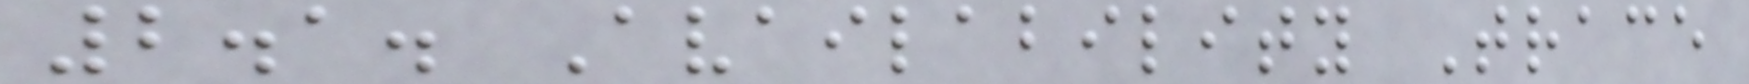2.1. Availability Trace
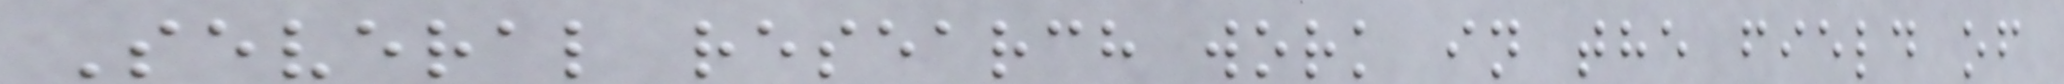Several research work in the field of
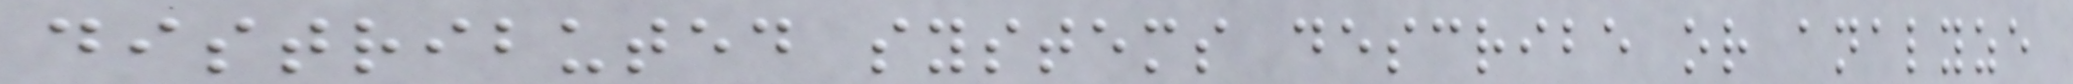distributed systems describe or analyze
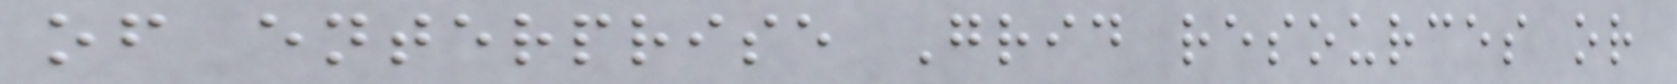of enterprise Grid resources or
